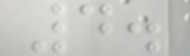4.
